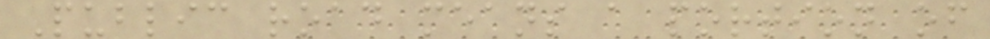Public road means a portion of
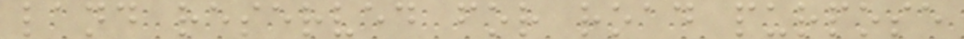land reserved for road purpose
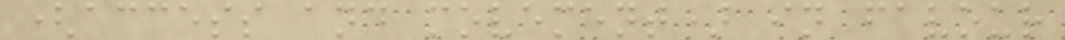(access and movement) in favour
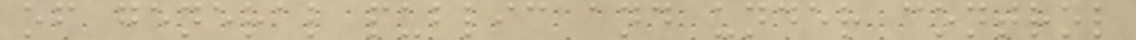of general public and under control
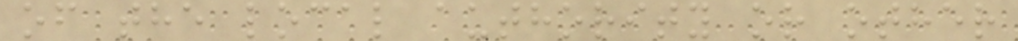of the local authority or other
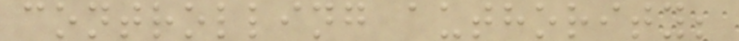controlling authority;
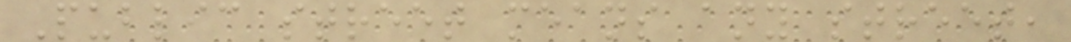Public street means any street,
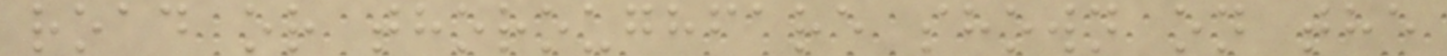road or thoroughfare shown on the
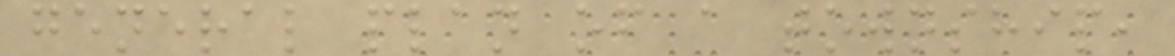general plan of a township,
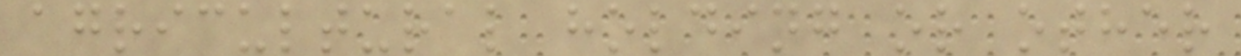agricultural holding or other
